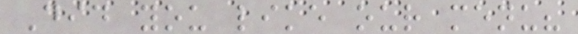Did you like our menu?
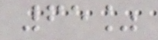65%
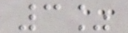3%
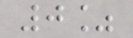0%
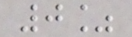0%
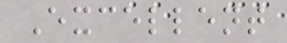Excellent
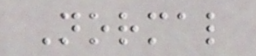Normal
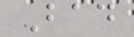Bad
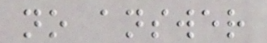no answer
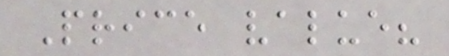Price value?
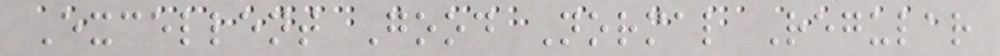Excellent Good Normal Regular
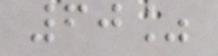60%
